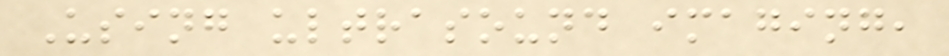Using ultrasound imaging,
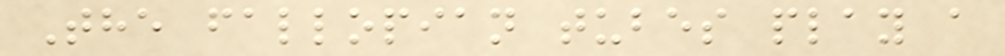The fallopian tubes play a
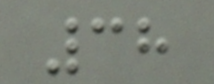38
